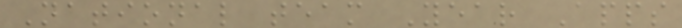National team Year Apps
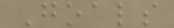Goals
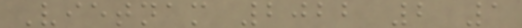Vietnam 2022 2 1
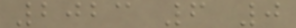2023 6 0
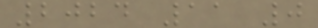2024 11 0
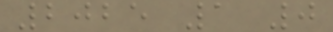2025 1 0
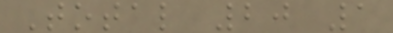Total 20 1
